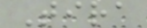Tira
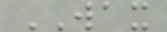WAX
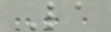La
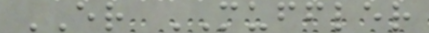ER MUFFLER
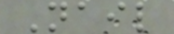Nail
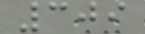309
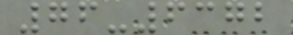76-6372
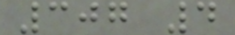307 4
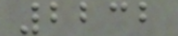2232
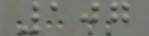107
